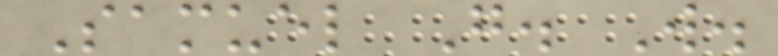Samuel G. W.
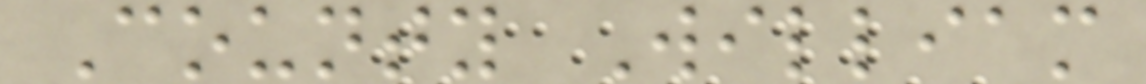County William
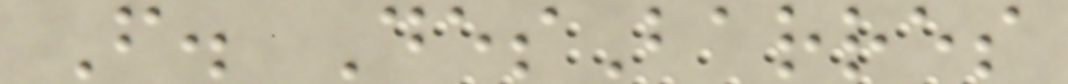F. DesBarres
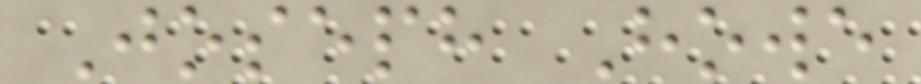Joseph Howe
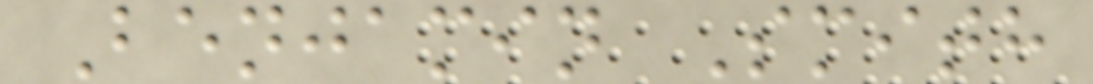Benjamin Smith
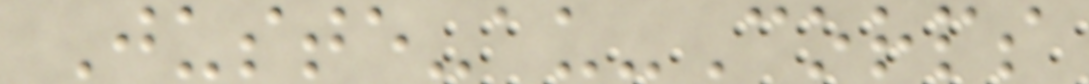Juste-au-Corps
